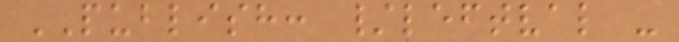PUBLISH: /leftval -
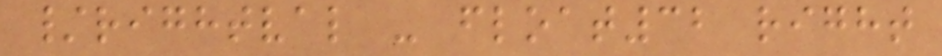/rightval - float32 right
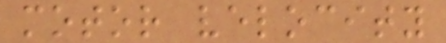motor velocity
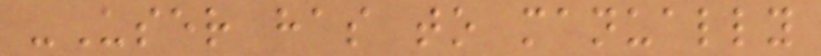-User has to manually
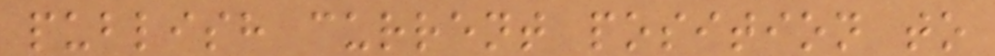publish current position to
